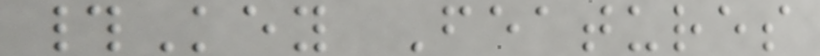#Key Features
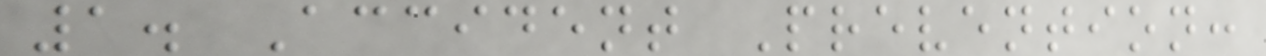1. Accident Prevention:
